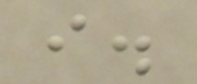i.
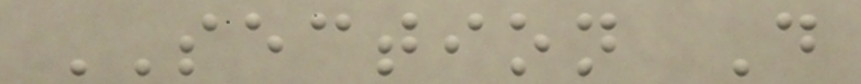SECTION D
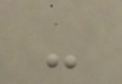-
